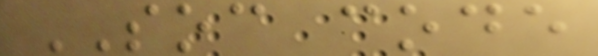SOC code
